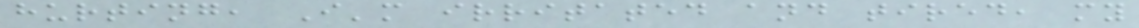hurting, I'm irritated and tired, my
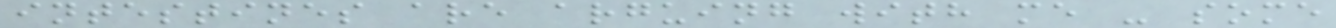intestines are arguing with me - some
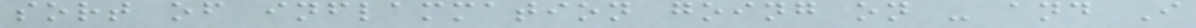sort of inflammation going on - and I
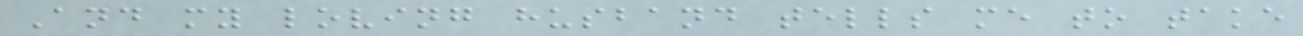And my loving husband tells me to take
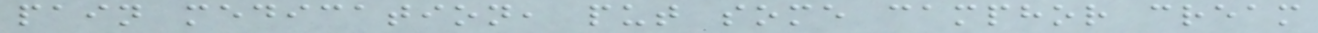pain medication, put some camphor cream
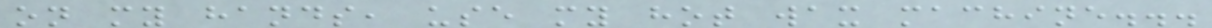on my hands, use my hot wax machine...
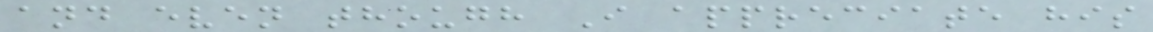and even though I appreciate his
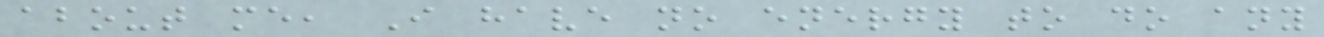about me, I have no energy to do any
